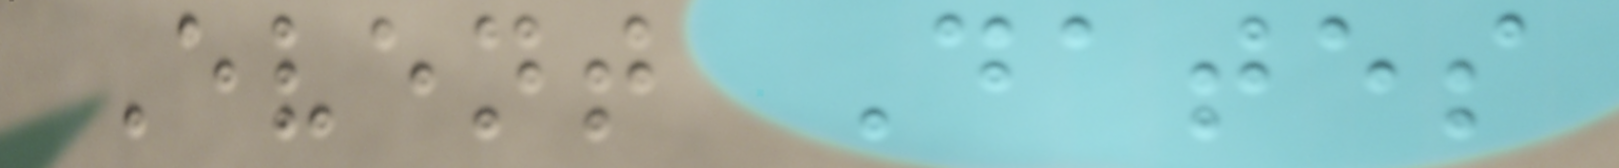Event Dates
